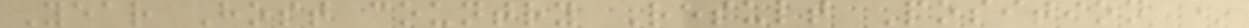Year Host country Result Position *
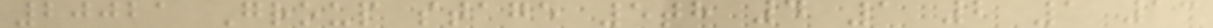20021 Group stage 5th 4 1 2 1 13
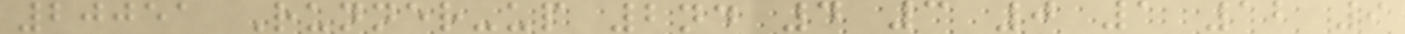20051 Runner-up 2nd 4 3 0 1 12 9
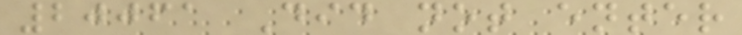20061 Did not enter
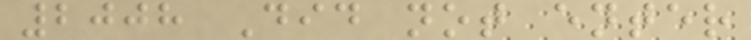2008 Did not enter
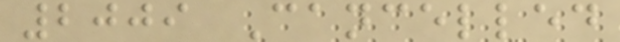2009 Cancelled
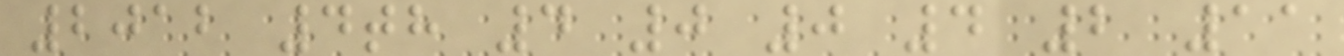2012 4th 4 0 0 4 2 11
